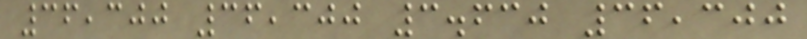36,300 36,300 3.630 36,300
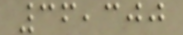36,300
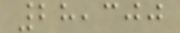28,300
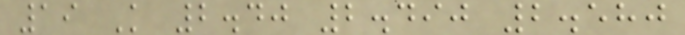19 K 2.40 2.490 2.580
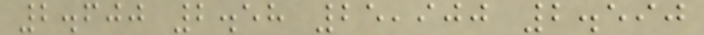2.600 2.58 25,900 2.590
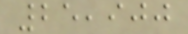25,900
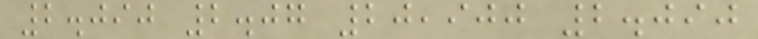2.090 2.07 20,900 2.090
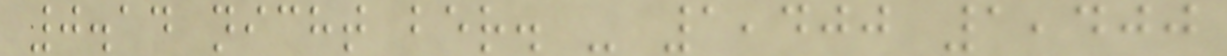0.14 nicht ber. - 1,400 1,400
